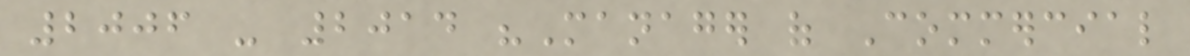2006 - 2014 "Manager of Commercial
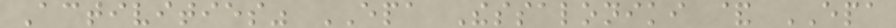Activities" EPA Thessaloniki & EPA
